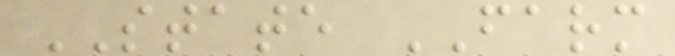STATE FARM
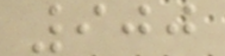900
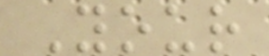Your
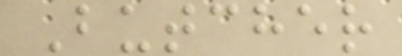Butcher
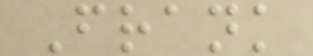Frank
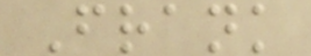Frank
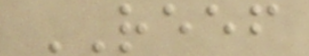REEF
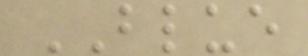BLUE
